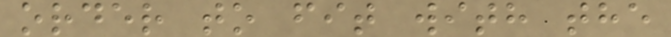order to fit with the
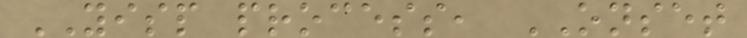YISP process, ONSET
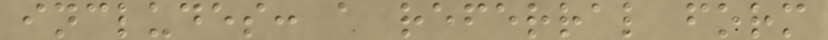includes: a referral form
